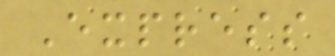Express
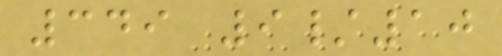349 9/10
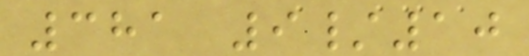381 9/10
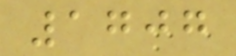1707
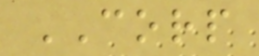CORP
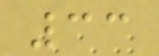33
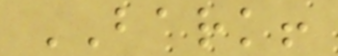BARK!
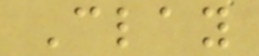Clay
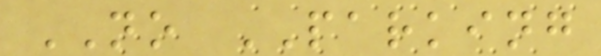NO PARKING
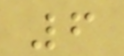6
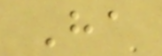Ha
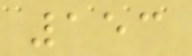153
